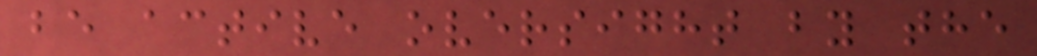be active oversight by the
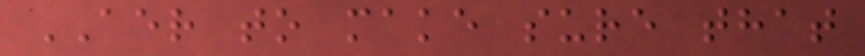AER to make sure that
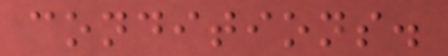conditions.
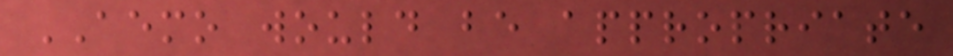AEMO would be appropriate
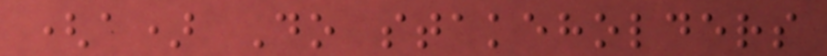(a) Do stakeholders
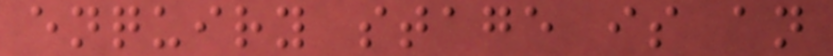enquiry stage is an
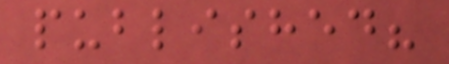published?
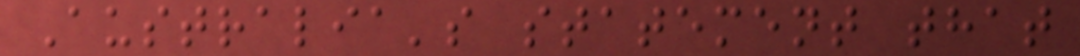Australia's statement that
